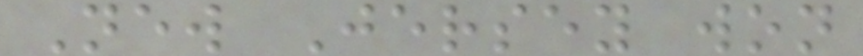New Jersey won
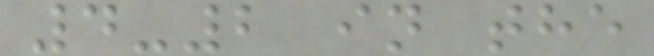4-2 in the
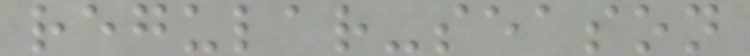regular-season
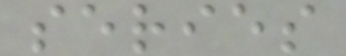series
